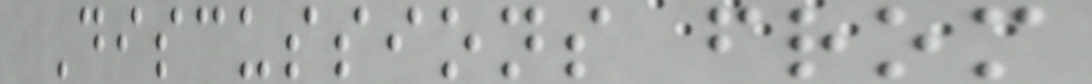Discussions from
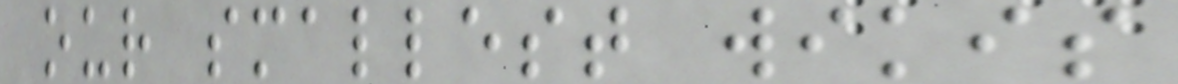our smallest wikis
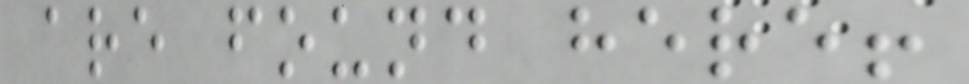are found here!
